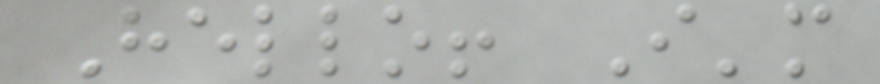Hello! I'm
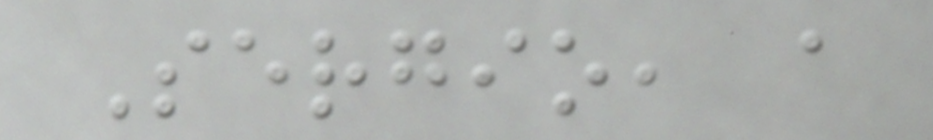Sergio, a
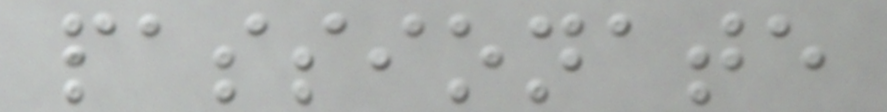passionate
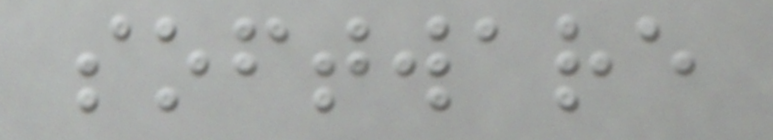software
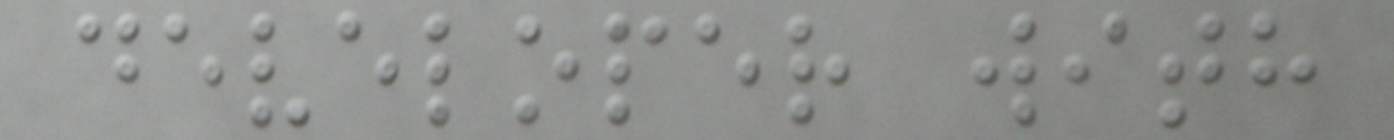developer with
